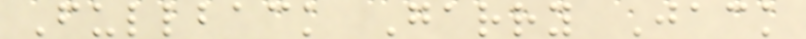Fullback Garry Jack
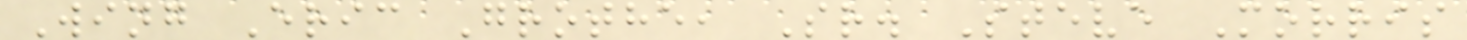Wing Eric Grothe, Sr. Steve Morris
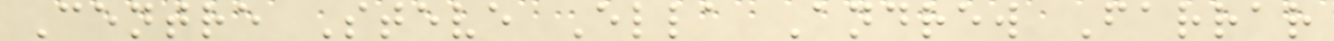Centre Steve Ella Andrew Farrar
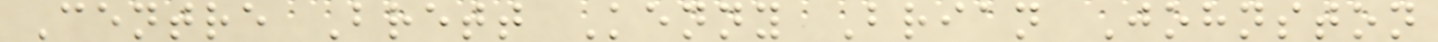Centre Brett Kenny Brian Johnston
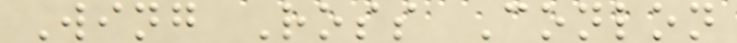Wing Ross Conlon
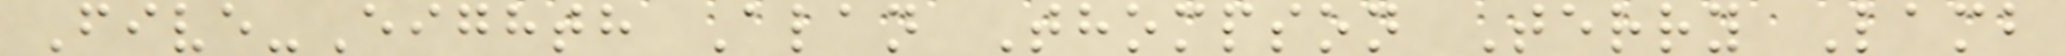Five-Eighth Alan Thompson Terry Lamb
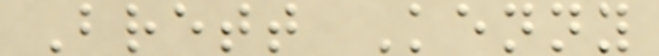Brett Kenny
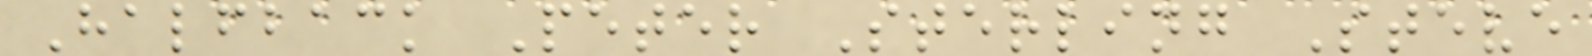Halfback Peter Sterling Steve
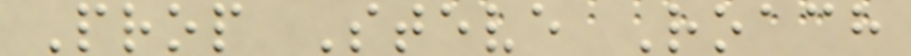Prop Steve Roach
